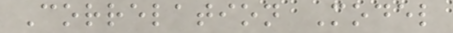Correlation Model
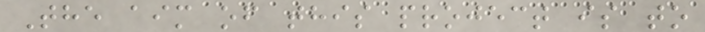The aim of this project is to
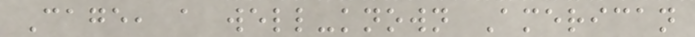Cage, a well-known American
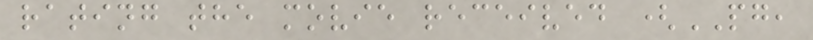rating the movie received (PG,
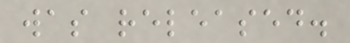was released.
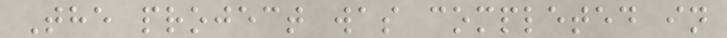The project was completed in
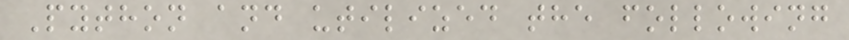Python and utilized the following
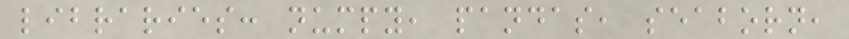libraries: numpy, pandas, seaborn,
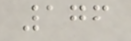176
